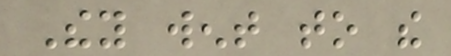They went to the
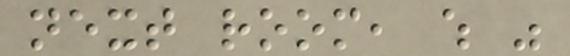next room, which was
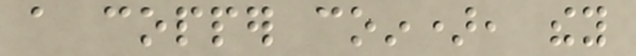a copper coin), they
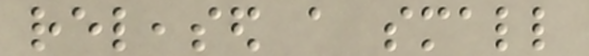released a small
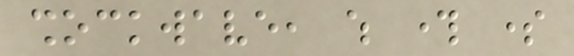shockwave, which through some
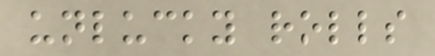unlucky rolls
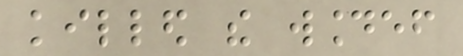killed the woundef
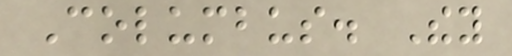Columbus. They
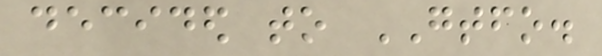decided to GTFO.
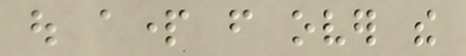out apart from over the
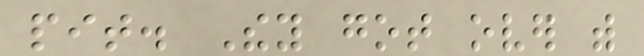pit. They got over with
